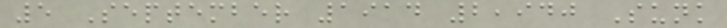5 September 1914 2,940 Sunk
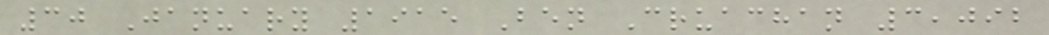30 January 1915 Ben Cruachan 3,092
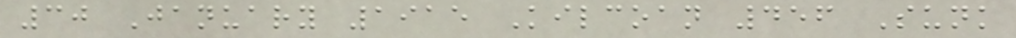30 January 1915 Kilcoan 456 Sunk
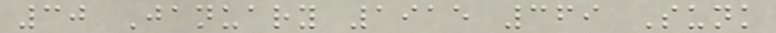30 January 1915 369 Sunk
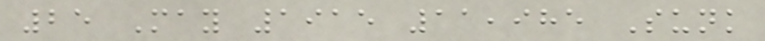25 May 1915 11,985 Sunk
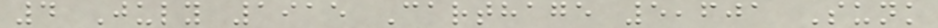4 July 1915 Carthage 5,601 Sunk
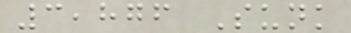3,876 Sunk
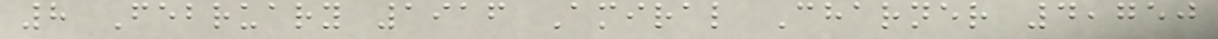8 February 1916 Amiral Charner 4,750
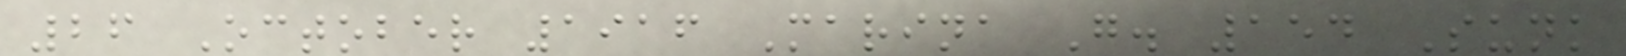26 October 1916 Marina G. 154 Sunk
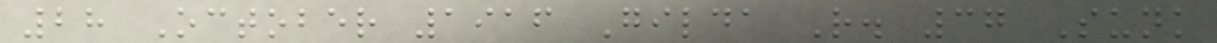28 October 1916 Gilda R. 37 Sunk
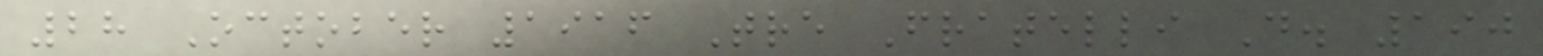28 October 1916 Tre Fratelli D. 190
